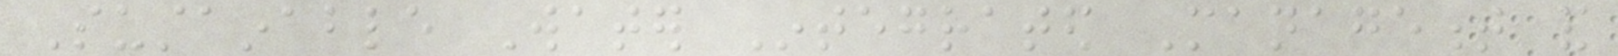Sustainable Water Integrated Management and
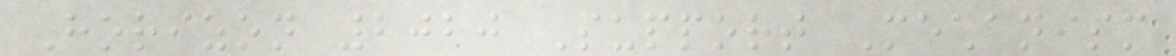Horizon 2020 Support Mechanism
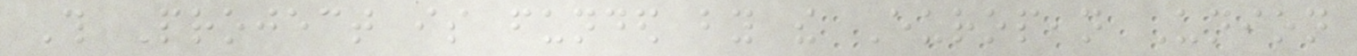This Project is funded by the European Union
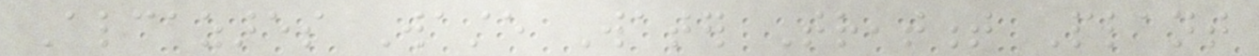Alcazares Waste Water Treatment Plant
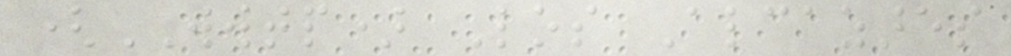(WWTP) Los Alcazares
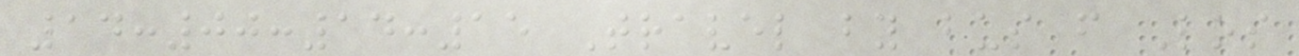14:00:14:15 Travel by bus from Los
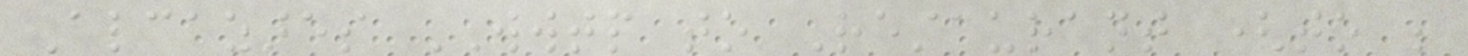Alcazares WWTP to Restaurant (to be
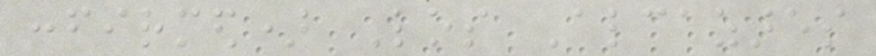confirmed) Los Alcazares
